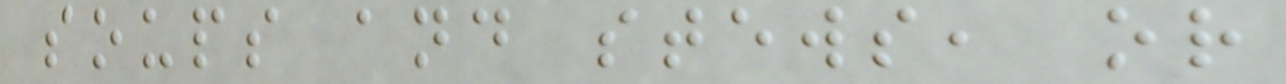soups and stews, or
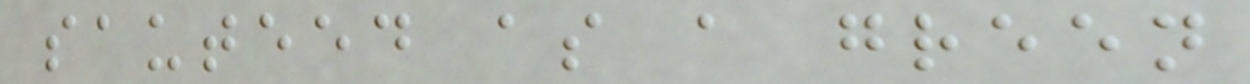sauteed as a green
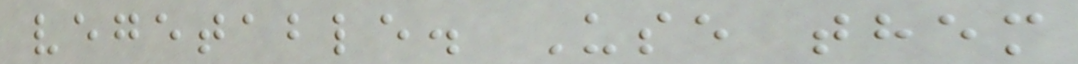vegetable. Use them
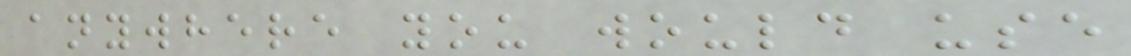anywhere you would use
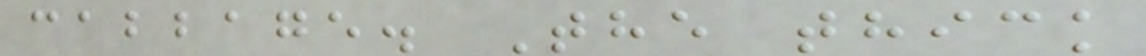cabbage. The thick
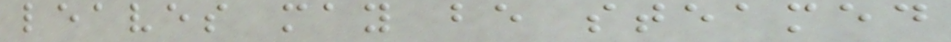leaves may be steamed
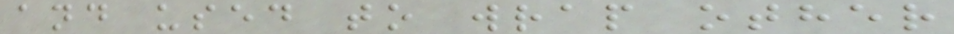and used to wrap other
